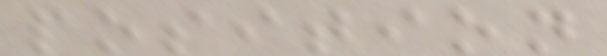position
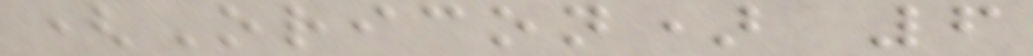(Oricon) 6
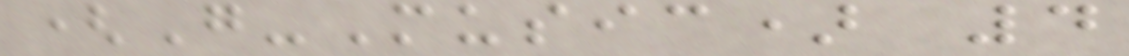(G-Music) 4
